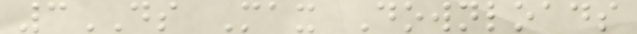3DS Max Downloads
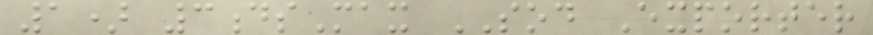1) 3dsMax SOD Exporter
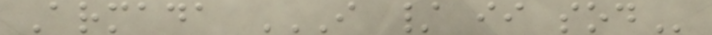Armada I / II SOD
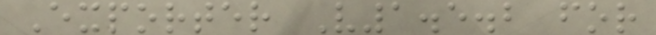Exporter V1.5.2 for
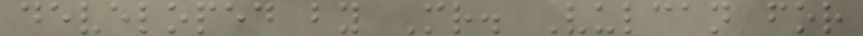developed by Mr. Vulcan for
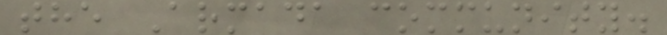the Armada community.
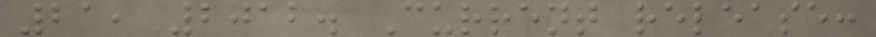21, 2012. Current release:
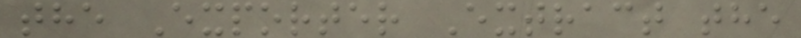the Exporter Extract the
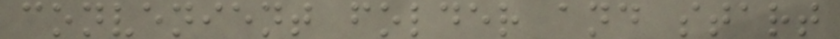convenient folder and start
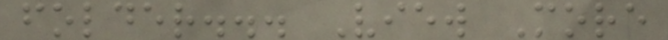folder... View More
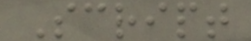Script
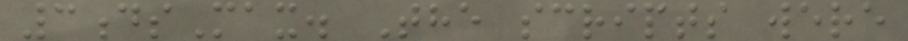3dsMax. The scripts were
